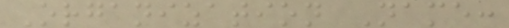Organization Name:
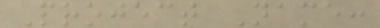Project Name:
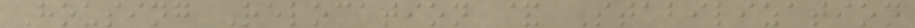Housing Relocation & Stabilization
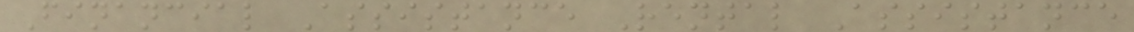Financial Assistance Rental Assistance
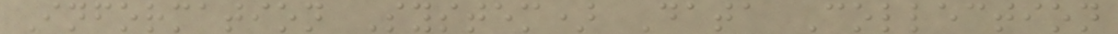Information System) Data Collection
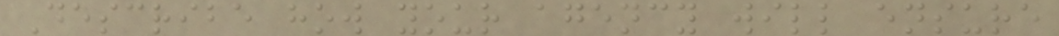Describe how your agency will ensure
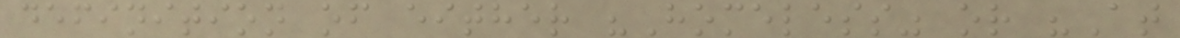definition of either "Homeless" or "At
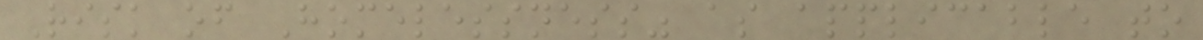Risk of Homelessness" as applicable to
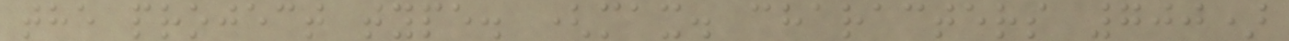the project type. (max. characters 700)
